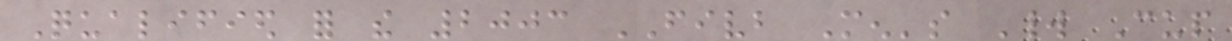Qualified for the 2003 FIVB Men's World Cup
